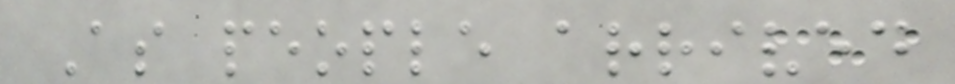As people arrived
